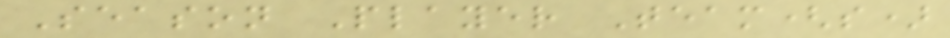Season Player Team(s)
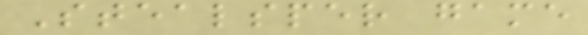Stealsper game
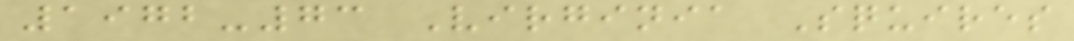1972-73 Virginia Squires
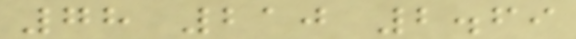78 210 2.69
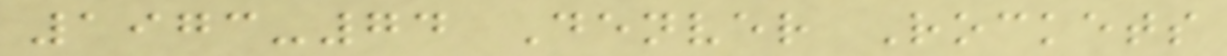1973-74 Denver Rockets
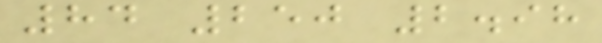84 250 2.98
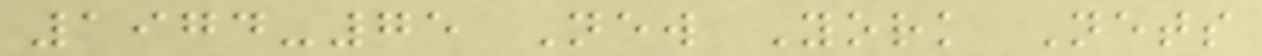1974-75 New York Nets
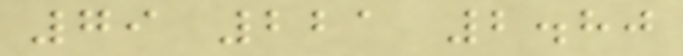79 221 2.80
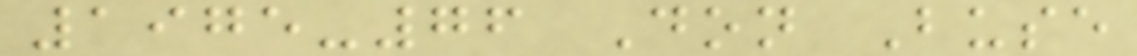1975-76 Don Buse
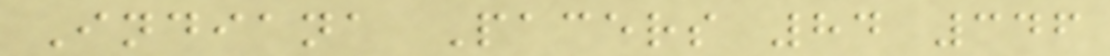Indiana Pacers 84 346
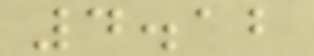4.12
